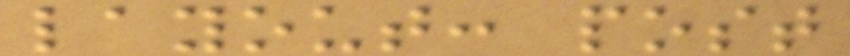layout: post
